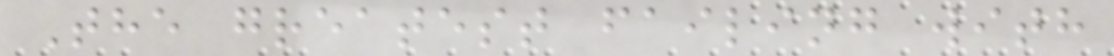The greatest failing with
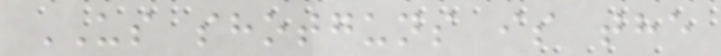US shotguns is the
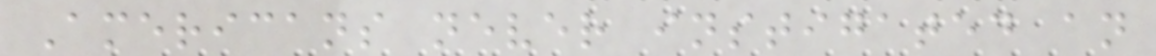Americans never instigated an
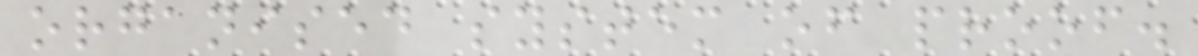organised system of proof.
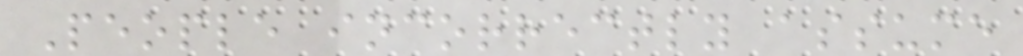People incorrectly assume
